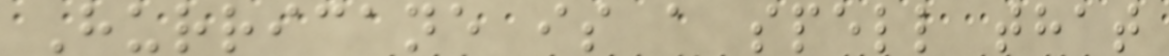Hurricane is a spell that
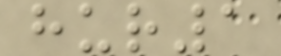hur1
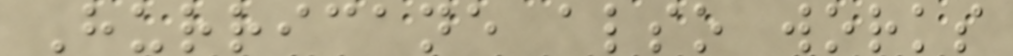Hurricane also works
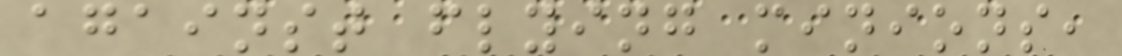against flying minions,
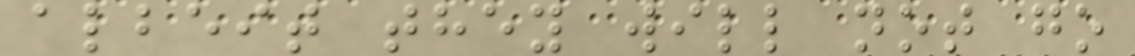albeit they will not go
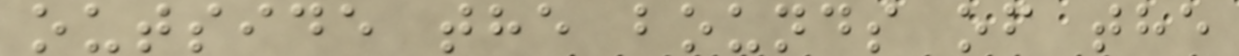outside the bounds of the
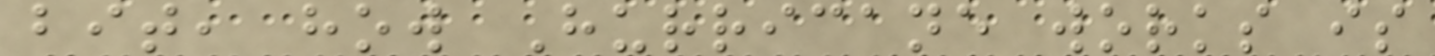bit, how Hurricane works is
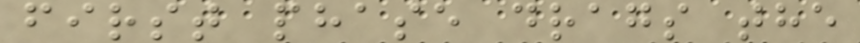first phase drags the
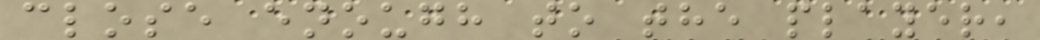close enough to the player,
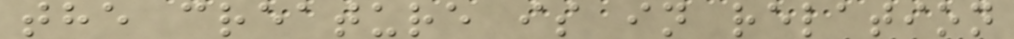the creature is in relation
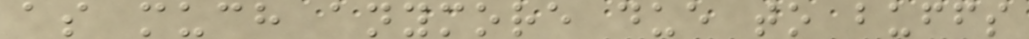as much anymore due to buffs
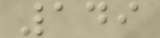149
